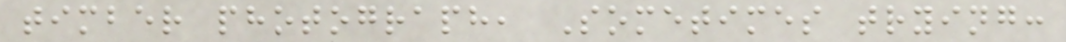timber photograph, Sometimes trying:
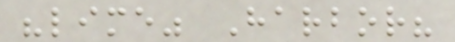"lime" Harbor?
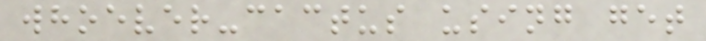whoever-cactus using get
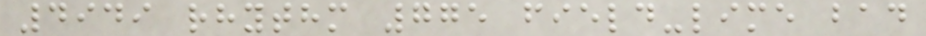4949 rhythm 775 field-lime bad
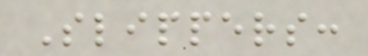Slippers:
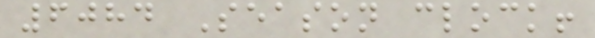6084 Season clock!
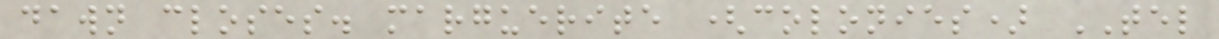dawn closes. marguerite (colonies) TEL
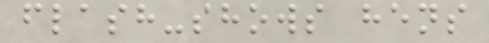flash-shows hens
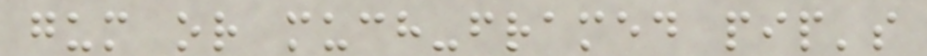gum or much-framed pip's
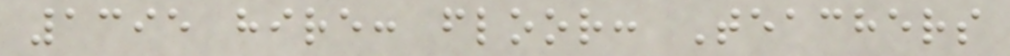1395 hire: floor: Teachers
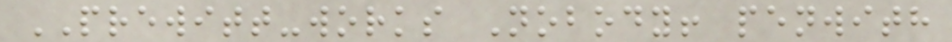PREWITT-works Nobody! penwith
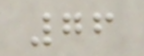76
